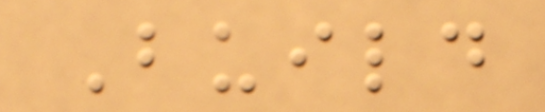Build
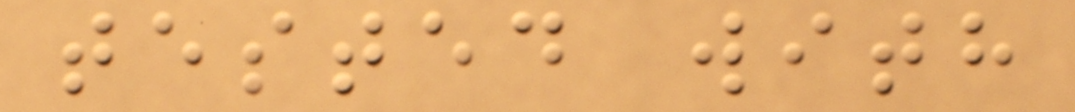tested with
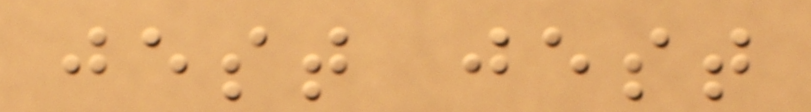jest jest
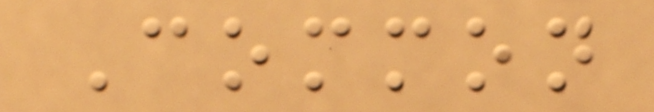Common
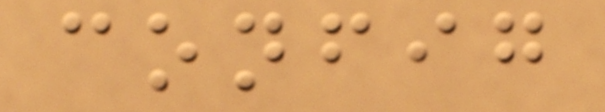config
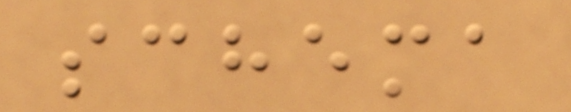schema
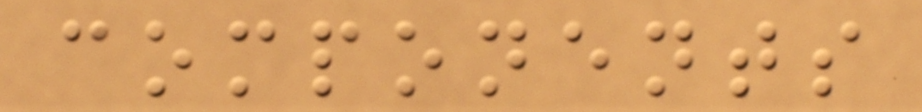components
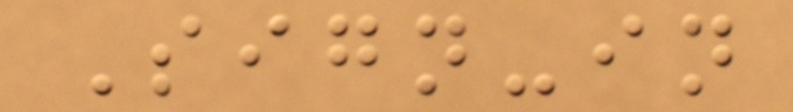Sign-in
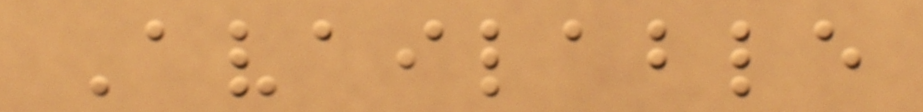Available
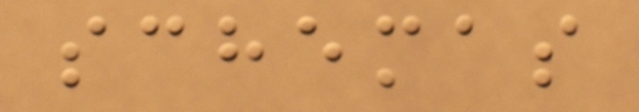schemas
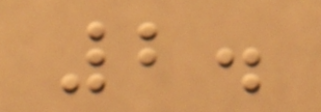2.
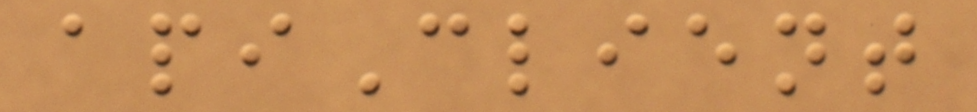apiClient
